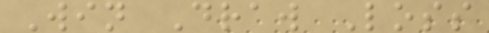Win Draw Loss
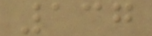137
